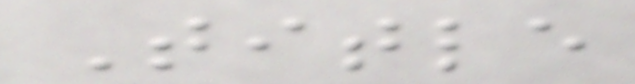Title
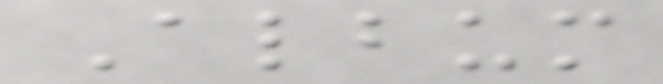Album
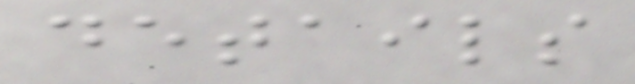details
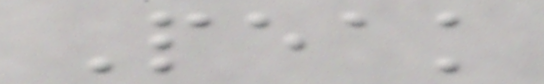Peak
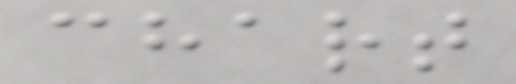chart
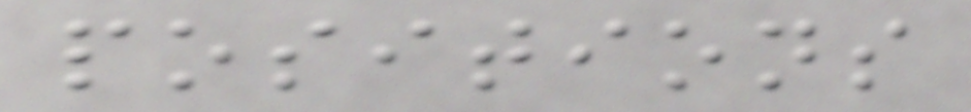positions
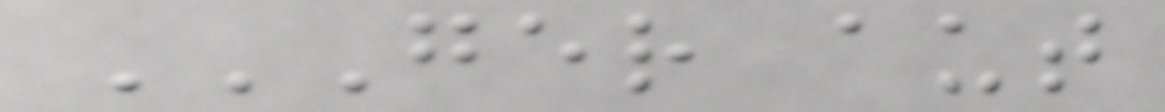GER AUT
